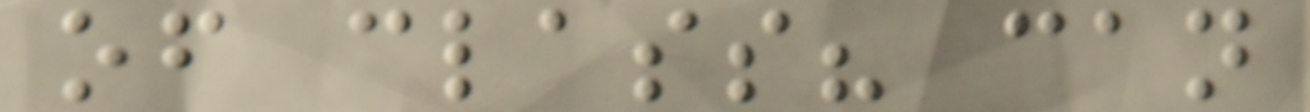of class? can
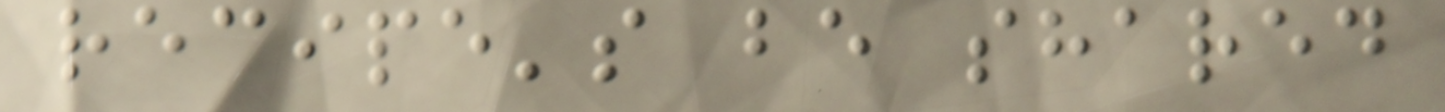recipe's be shared
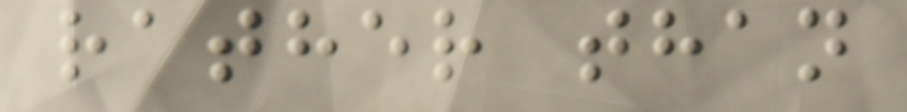rather than
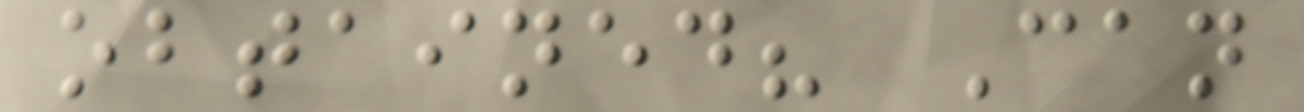obtained? Can
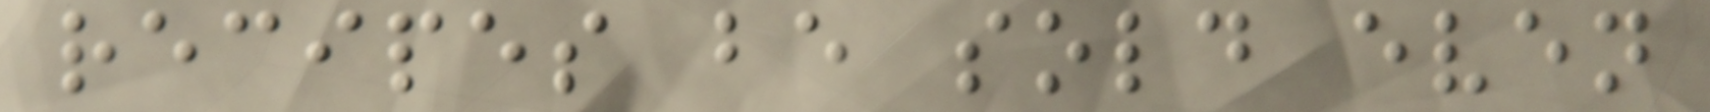recipes be sold even
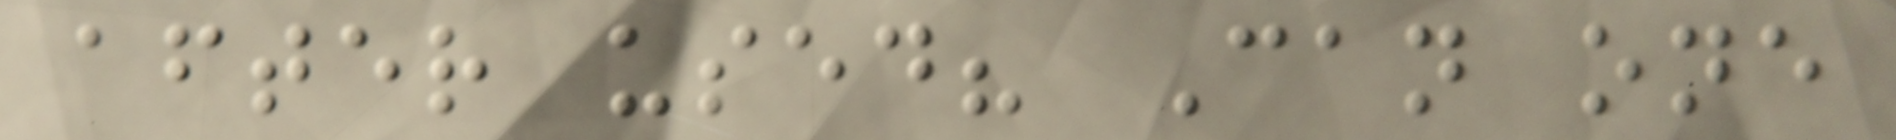after used? Can one
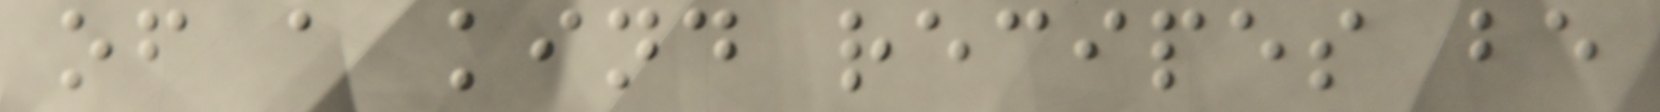of a kind recipes be
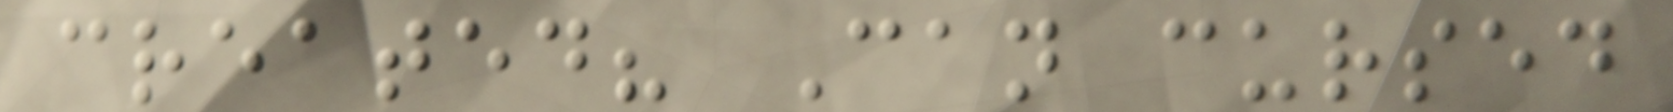created? Can cursed
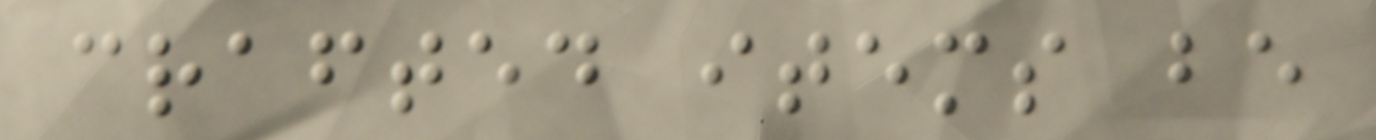crafted items be
